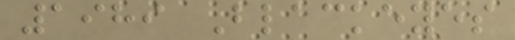1989 Blackeyes
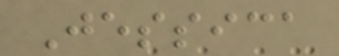Jessica
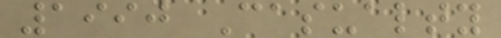1990 Casualty
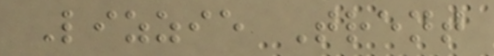Lizzie Trent
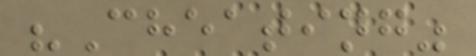"Cheating"
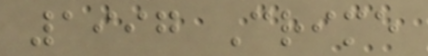1997 Crime
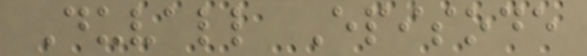Duvall Episode
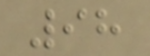98
